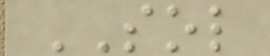SOL
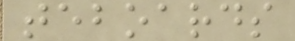teboards
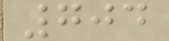704
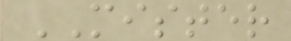MISTER
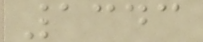1343
